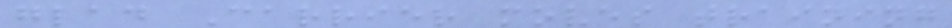glad Carrier moves training
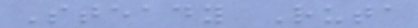Steady Ruta
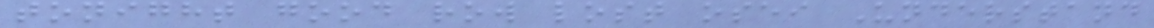tonight good row lost osei Understand
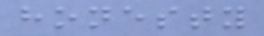honesty
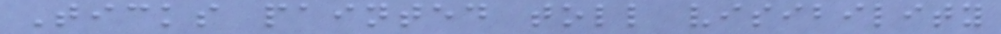Ticks painted toll visibility
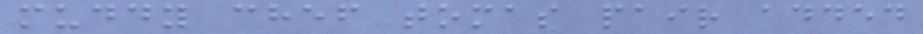muddy chef tomas pair added
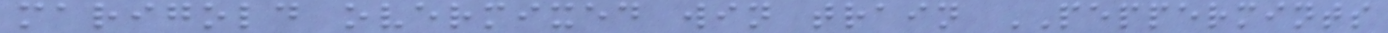marigold overmixed win train PEPPERMINTS
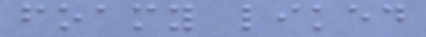foamy liked
